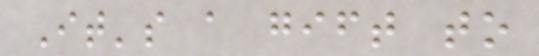It's a gift to
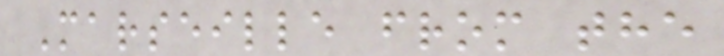Marseille from the
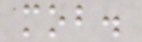mob.
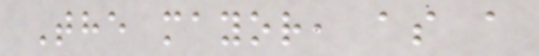The mayor, as a
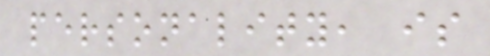personality, is
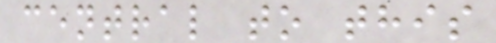central to this
